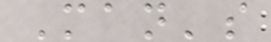Man's
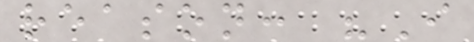reason: "I
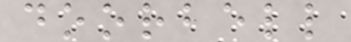doorbell
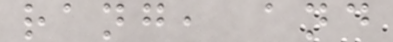rang, and
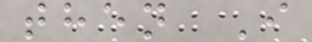then I
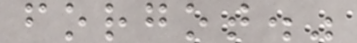forgot."
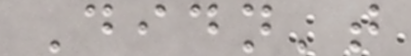Didn't
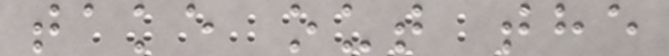take out the
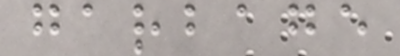garbage
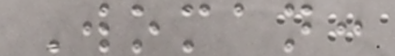Woman:
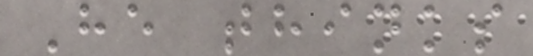He thinks
